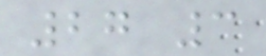27 3
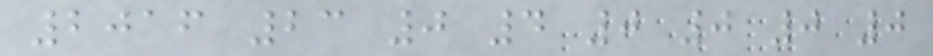2016 23 0 4 0 0 0 0
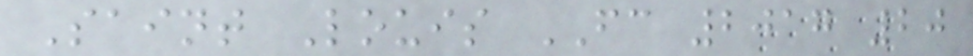Saint Louis FC 2017 20
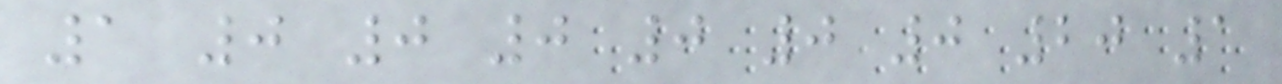1 0 0 0 0 0 0 20 1
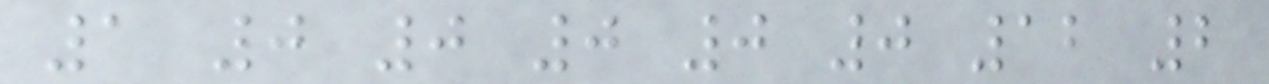1 0 0 0 0 0 12 2
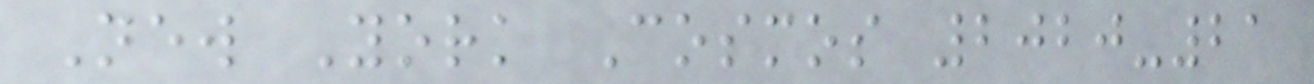New York Cosmos 2020-21
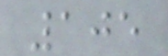105
